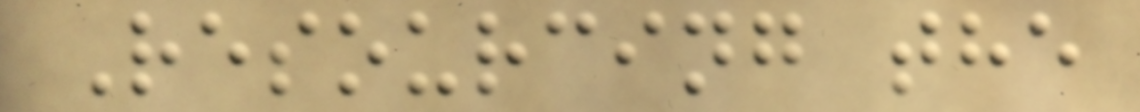Resourcing the
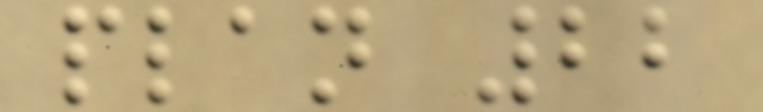plan 22
